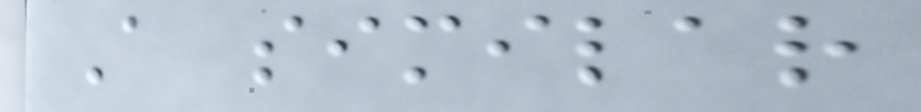A similar
